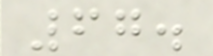67.
